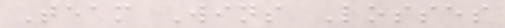Team Wins Losses
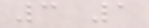3 1
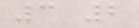3 2
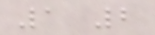1 2
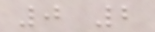0 2
